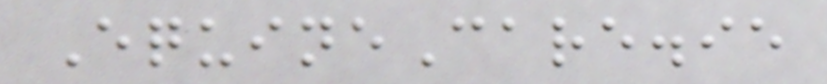EquineCare.ie
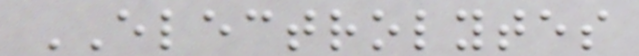ELECTROLYTES
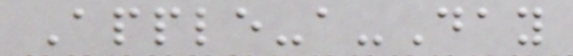Apple-a-Day
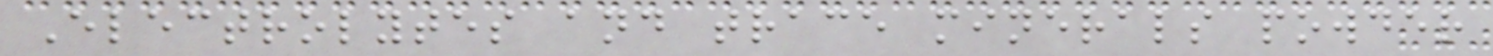Electrolytes and trace minerals powder
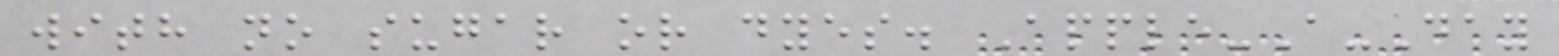with no sugar or dyes. Apple-A-Day
